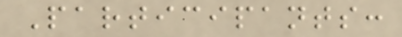Participants:
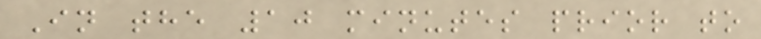In the 10 minutes prior to
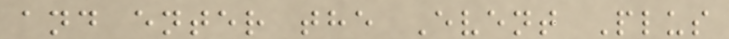and enter the Event Plus
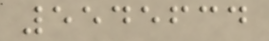5545634
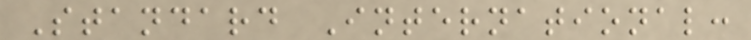Standard International:
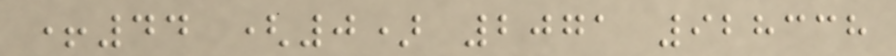+44 (0) 2071 928338
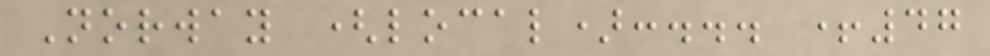Norway (local):... +47
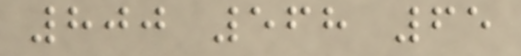800 568 65
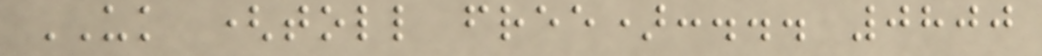UK (toll free):... 0800
